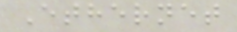Ethernet
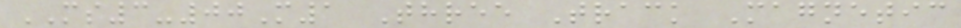MS3-00M1 Three Track Magnetic
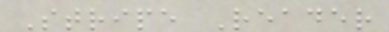Stripe Reader
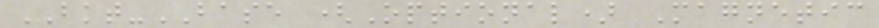BKT-BASE (Optional) Magnetic
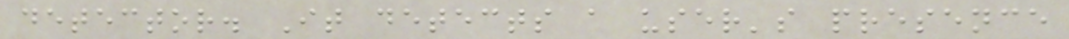detector. It detects a user's presence
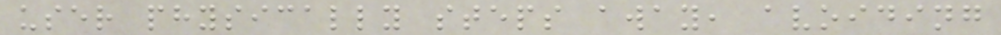user physically steps away, avoiding
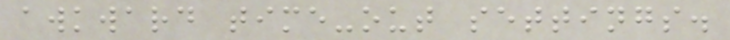awkward time-out settings.
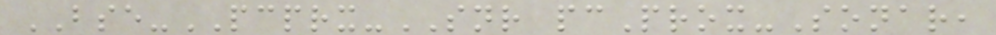BSE-PCPRX-SNR pcProx-Sonar,
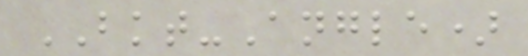BKT-Angle)
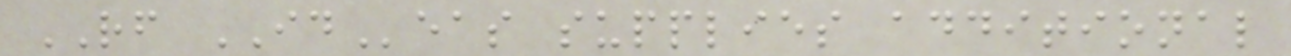RF IDeas supplies additional
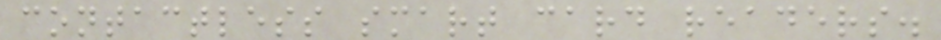contactless smart card readers.
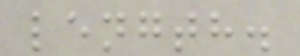length.
